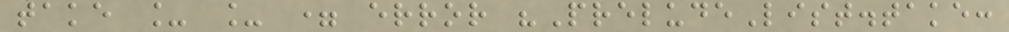take _ _ = error "PreludeList.take:
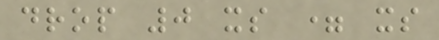drop 0 xs = xs
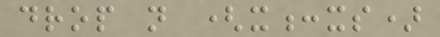drop n (x:xs)
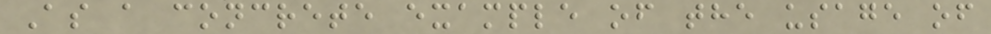As a concrete example of the usage of
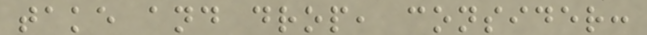take and drop, consider:
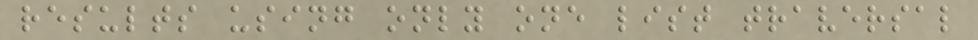results using only one list traversal
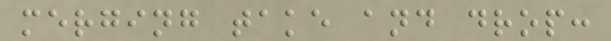merging take and drop:
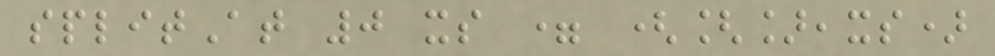splitAt 0 xs = ([],xs)
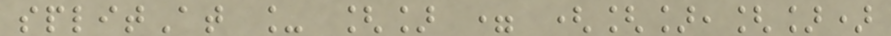splitAt _ [] = ([],[])
